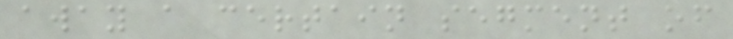away a certain segment of
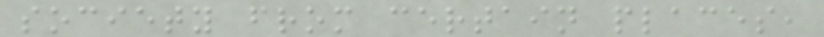society from certain places,
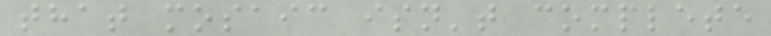that mosaic isn't complete
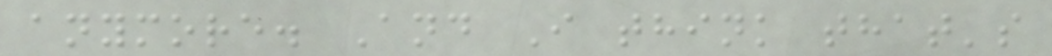anymore. And I think that's
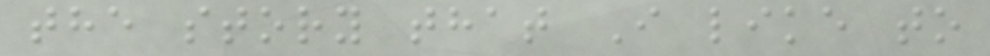the story that I like to
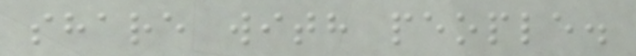share with people.
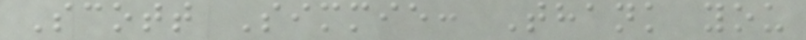Scott Simmie: Thank you
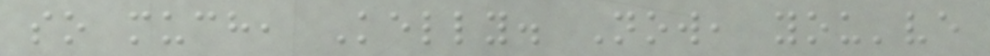so much, Kelly. Now, you've
